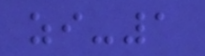zi-1
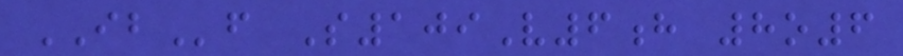IBf S109V6h 8o6
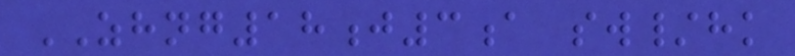ZHNG18j3a sw/hk
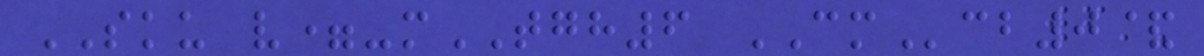SKU v=-mTGH6 CMcb0&
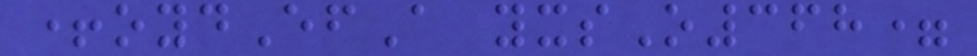+oydEfA yxsO368=
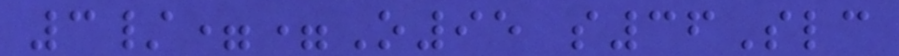3/==O95 s36Slc
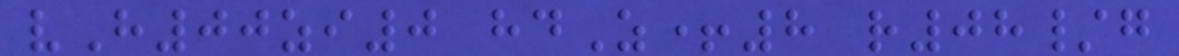vH00zi0 hdZ+8 r08/g
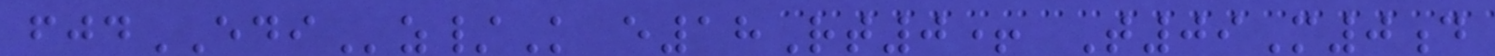fjdEDIz/K e18Rt0+ T09M0d
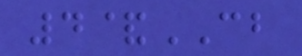4&CB
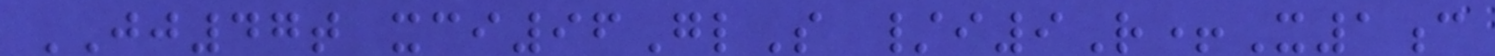JJ47t xci96GlS /i9R+X1c
